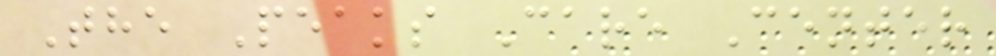The Peaks Care Center
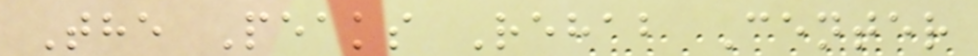The Peaks Rehab Center
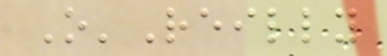O'Reilly
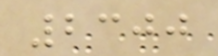2300
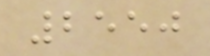2550
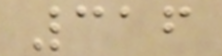316
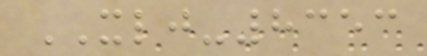XLJ-8353
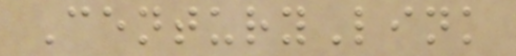CenturyLink
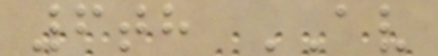6th AV
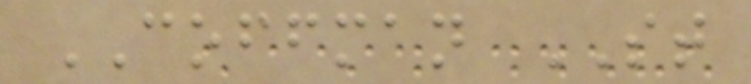COFFMAN ST
